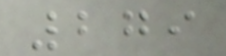279
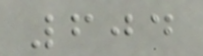604
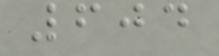604
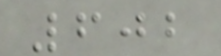602
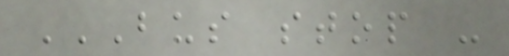BUS STOP -
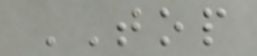TOP
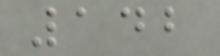142
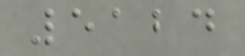5124
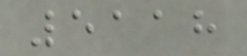5118
